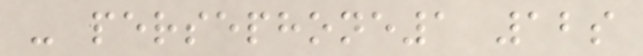- persephone1 12s
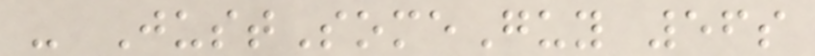- JustSomeGuy 56s
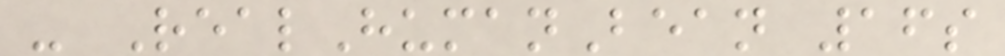- RealHumanBean 16s
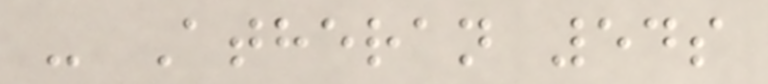- Atheran 54s
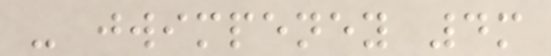- jwimpeney 4m
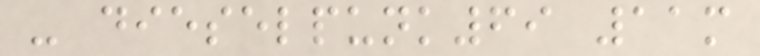- dieselpunk69 11m
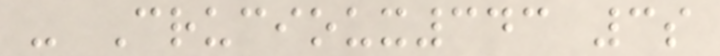- Crucioux343 3s
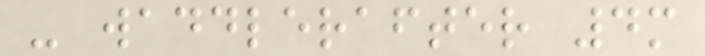- waddlerafter 4m
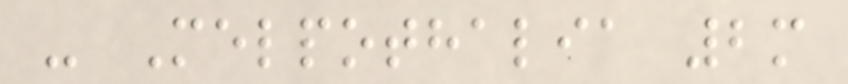- Melpothalia 2m
